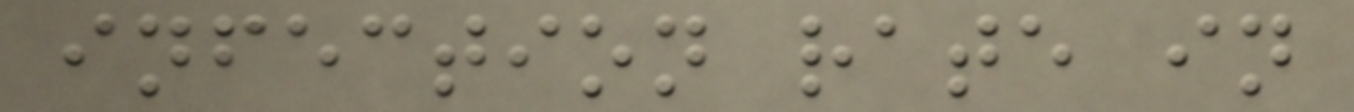infection rate in
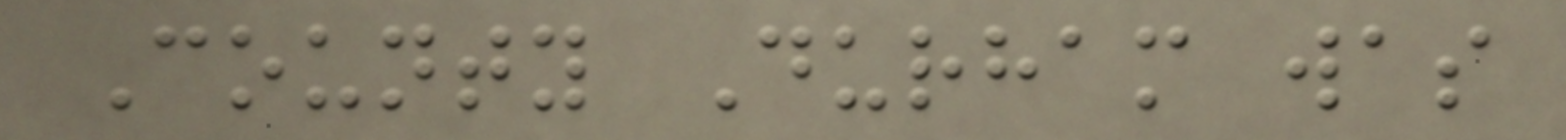County Durham was
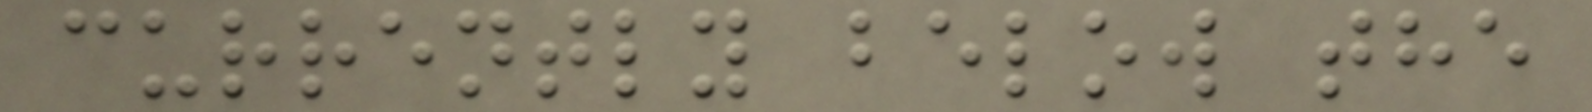currently below the
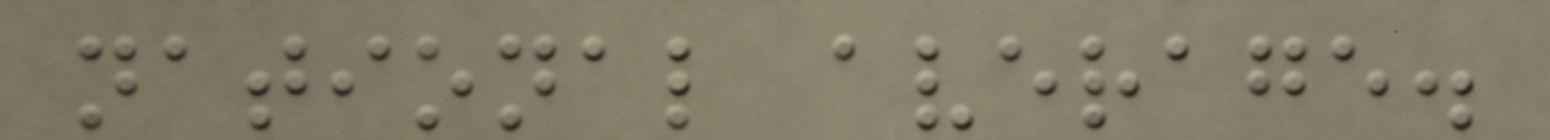national average.
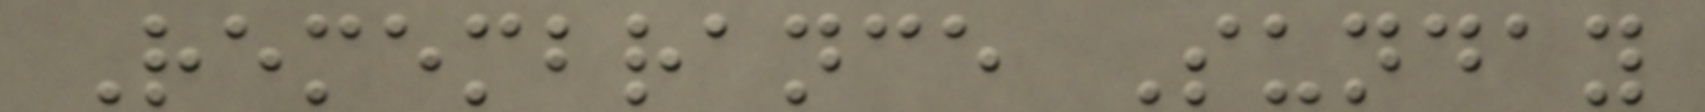Remembrance Sunday
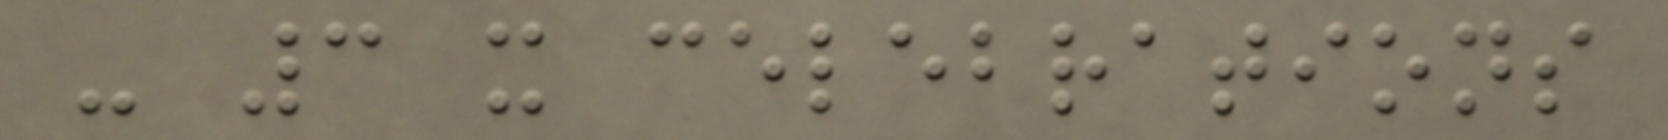- 3 x celebrations
